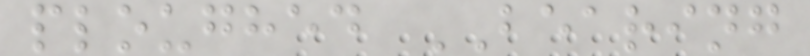ploughed BEARING
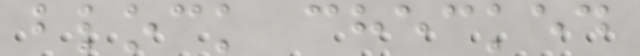block checked
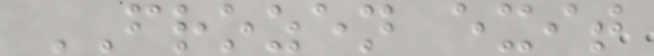FROZEN exit
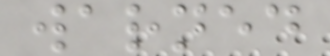warned
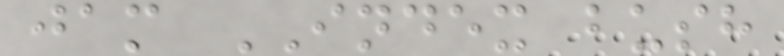jam INDEX bush
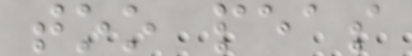too peas
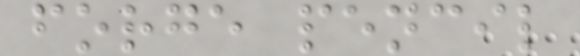forge pencil
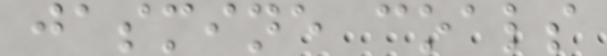jasmine coals
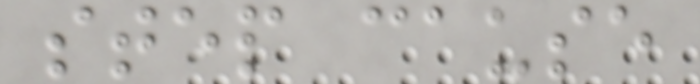step cause
